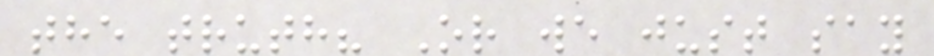the truth? Or we just say
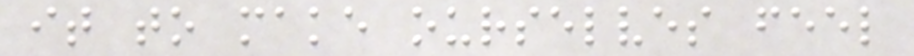it to make ourselves feel
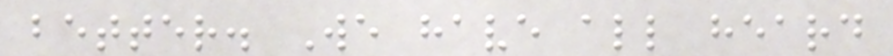better. We have all heard
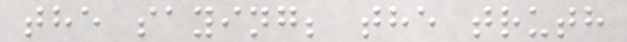the saying; the truth
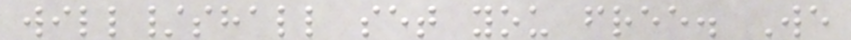will/shall set you free. We
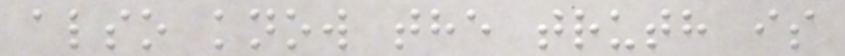also know the truth is
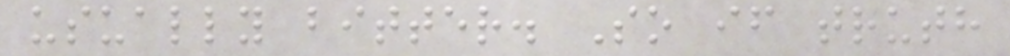usually bitter. So if truth
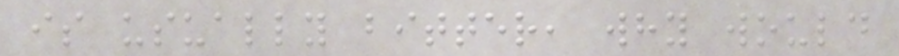is usually bitter, why would
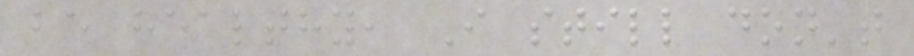be healthy, I still don't
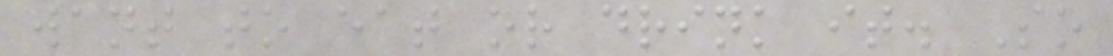want to eat or drink it. So
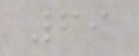69
